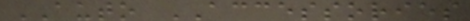AUTO ACCESSORIES
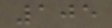105
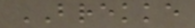BREKKE
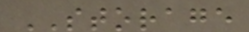STORAGE
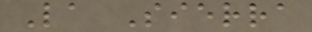La Sierra
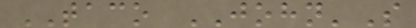TACO JOHN'S
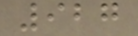927
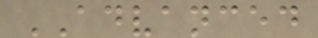ADVANCED
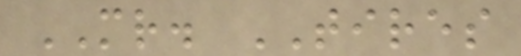MR. TIRES
